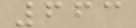663
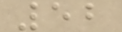52
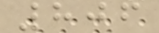806
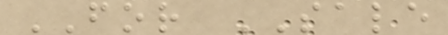FOR SALE
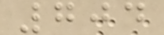704
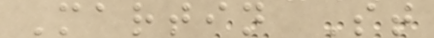Martin St
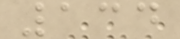134
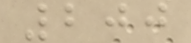200
